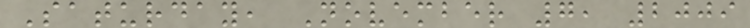Saturday, November 7, 2009
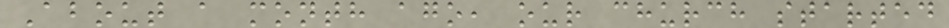About a month ago, our church started
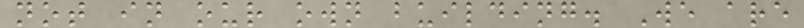not in our own building. We are
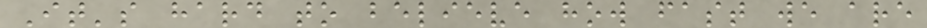It's hard to believe how fast we are
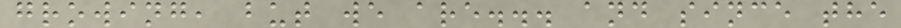growing, but we are... and since the
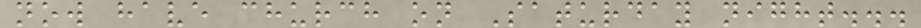now have church on Saturday night...
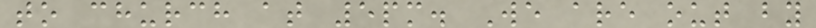to church at 5pm. We are out by
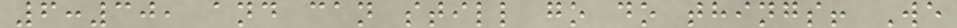6:30, and can still go do things! We
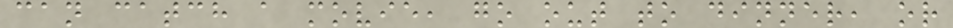can catch a movie, go out to dinner, or
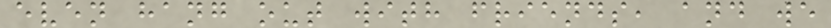even hang out with friends, and we
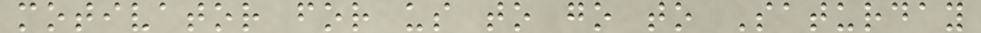motivator for us to go to Saturday
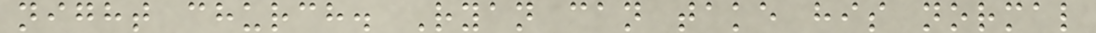night church. Ryan can take his normal
